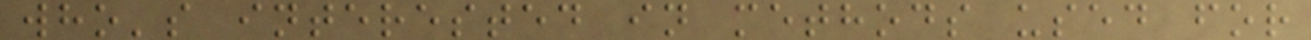who's interested in methods used for
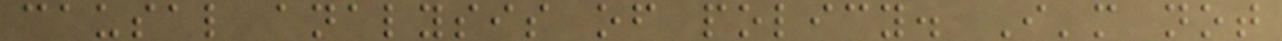causal analysis of policy. I'm not
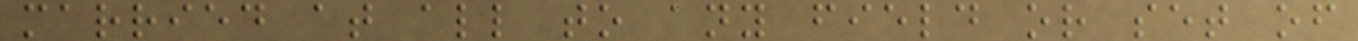married at all to any field or set of
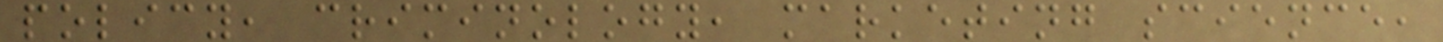policy, criminology, marketing science,
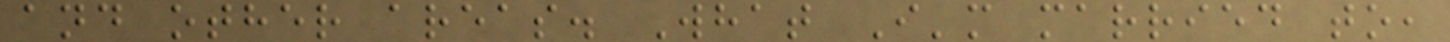and other areas. What I'm married to,
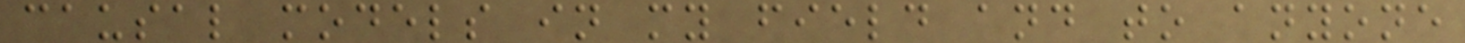causal models in my field and to anyone
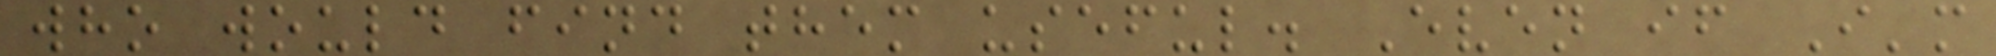who would find them useful. Even if I'm
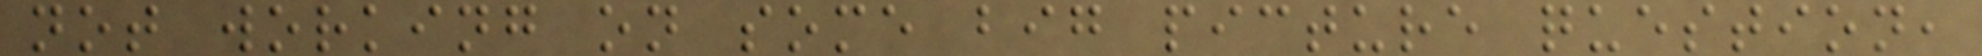not working on some big picture question,
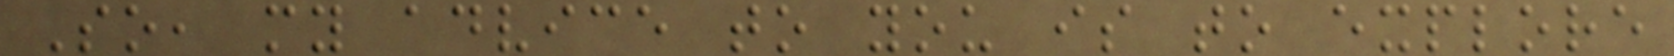So, my advice to you is to explore
